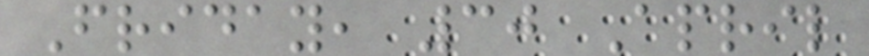Friday, 30 April
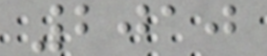2010
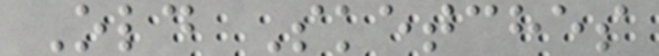Old Sketches
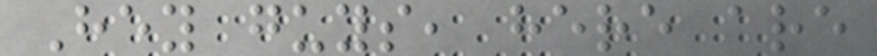Hey guys, here are
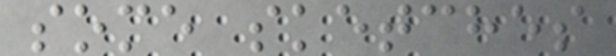some sketches
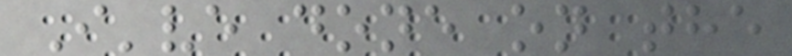I've done on the
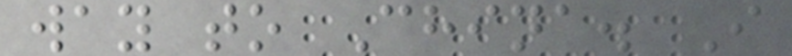way to China. I
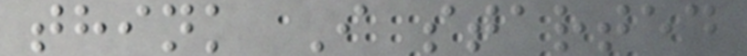think I started
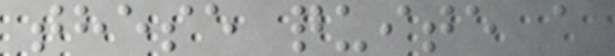these quite a
